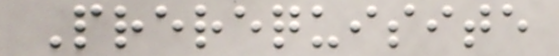Prerequisite
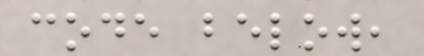code below,
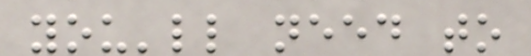you'll need to
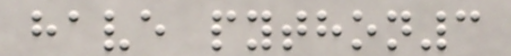have python3
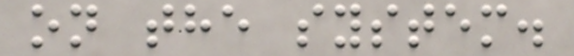on the system.
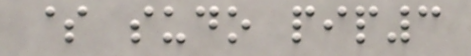$ sudo pip3
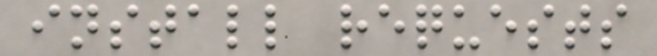install requests
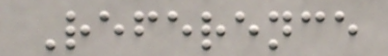Reference
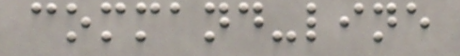command-line
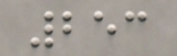253
